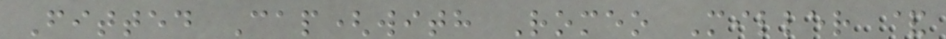Fitted Cap(with Romeo Miller &
